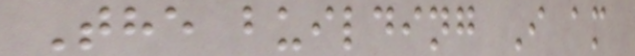The building I am
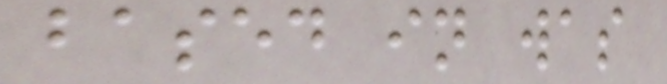based in was
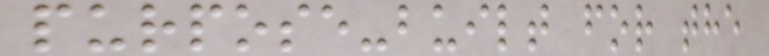purpose-built for the
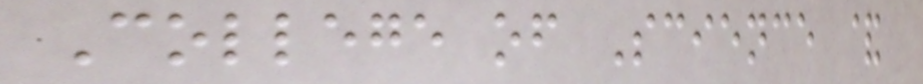College of Science &
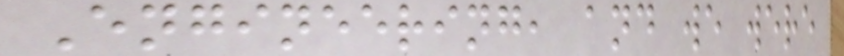Engineering, and we were
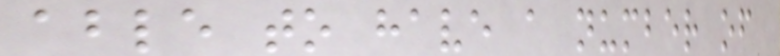able to have a number of
